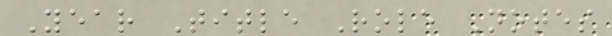Year Title Role Notes
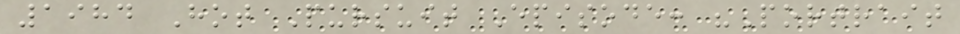1984 Hot Pursuit Episode: "Portrait
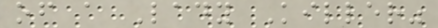of a Lady Killer"
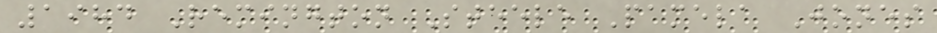1984 Remington Steele Pamela Jones
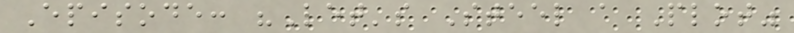Episode: "Let's Steel a Plot"
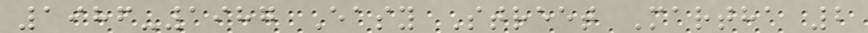1986-1987 Easy Street Martha 2
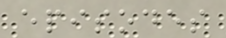episodes
